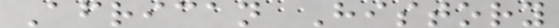African History
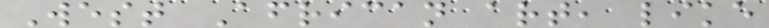West African art, like
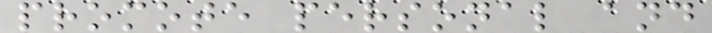promote personal and
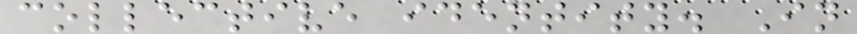collective identity. In
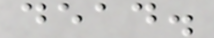dead.
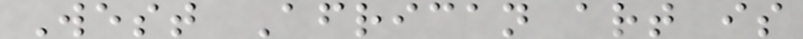West African art is
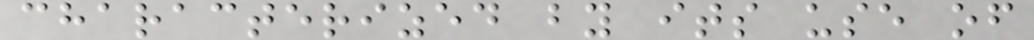characterized by its use of
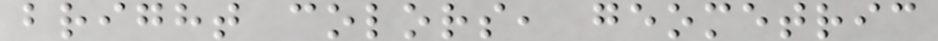bright colors, geometric
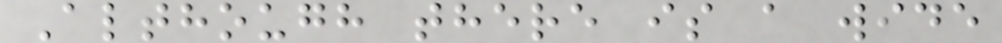Although there is a wide
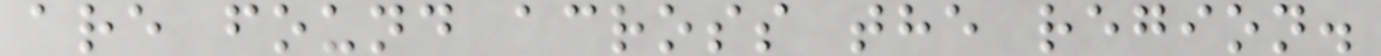are found across the region.
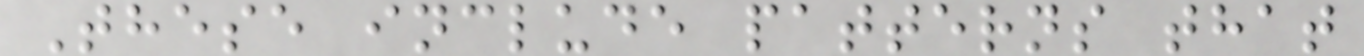These include patterns that
